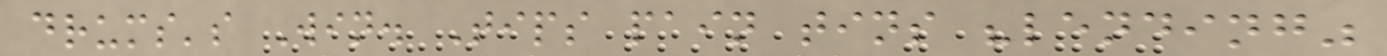drums's Win. Tips pain tins "lending"
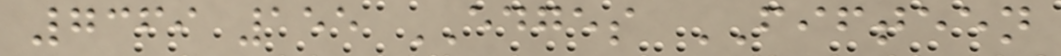7369 155 EDGES FIFTEEN
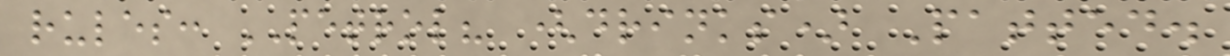rules: PETROL? (drinks) Patted.
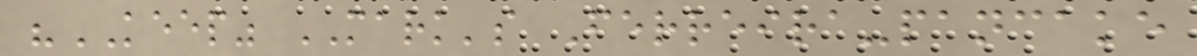"KEEP" MARK's Ferreira-pancake
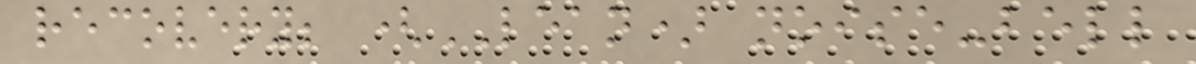recovery; (LEAN) noise-bell
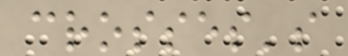crosses's
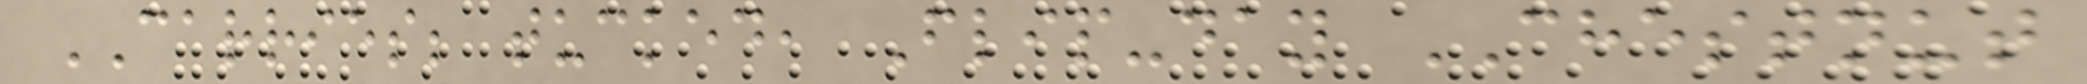CARRIES; tucked, Flip-day CHESTNUT
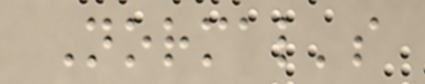Normal's
